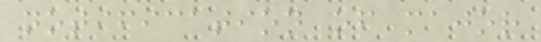notification of major
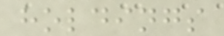holdings
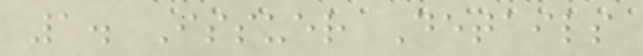1. Issuer Details
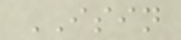ISIN
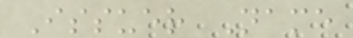Issuer Name
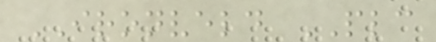IRONVELD PLC
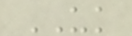UK
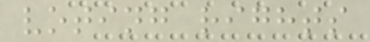voting rights
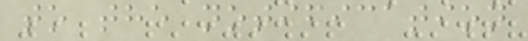to the notification
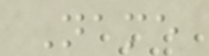Name
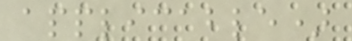applicable)
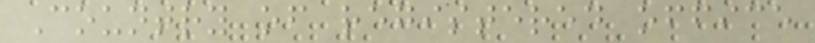Country of registered office
